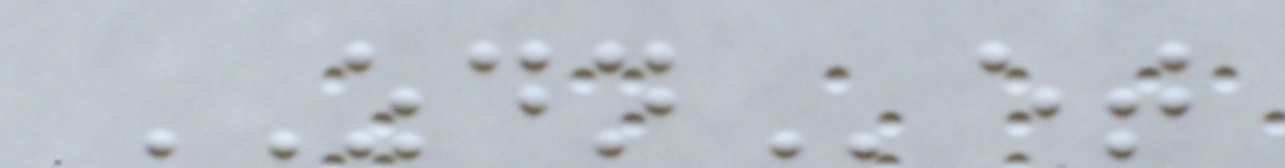ZDNet
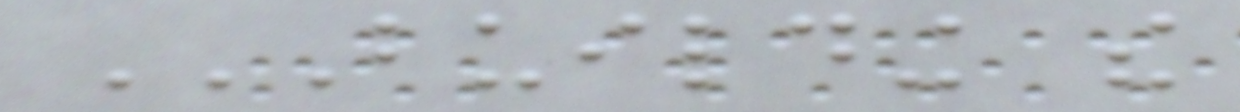BUILDING THE
